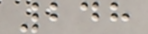248
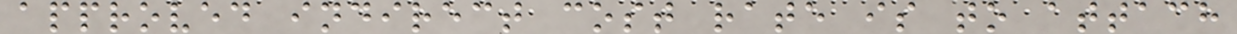approved indirect cost rate is to attach
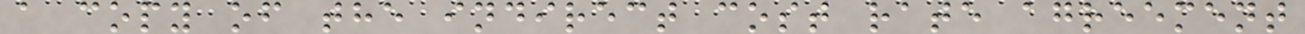a copy of the indirect cost rate agreement
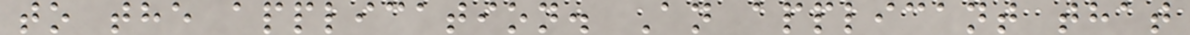to the application. An applicant that
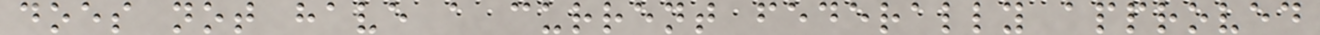does not have a current federally approved
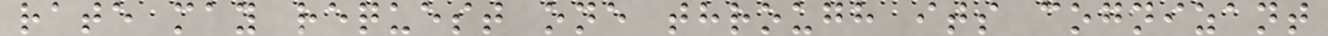rate may request one through its cognizant
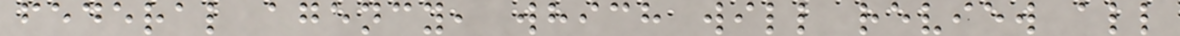federal agency, which will review all
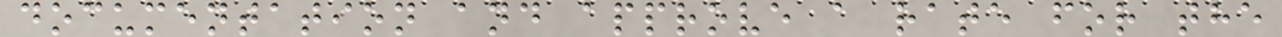documentation and approve a rate for the
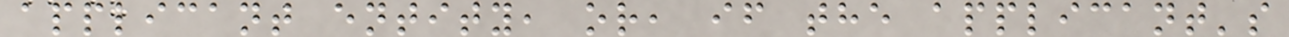applicant entity, or, if the applicant's
